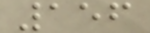156
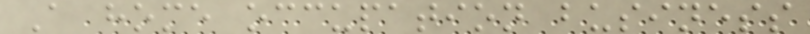A home occupation business
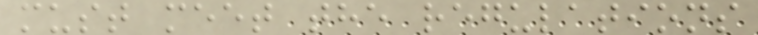must meet the regulations
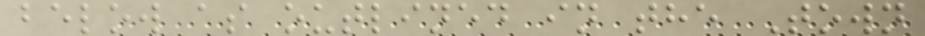below as outlined in the Town
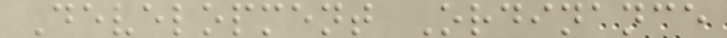Development Ordinance
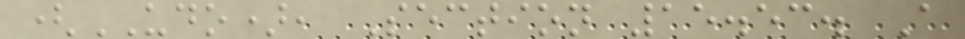(UDO), Section 15.53. A
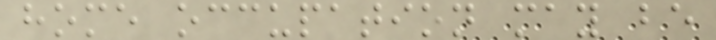home occupation may be
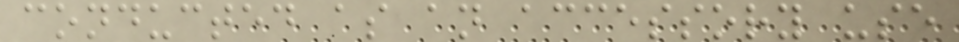conducted as an accessory use
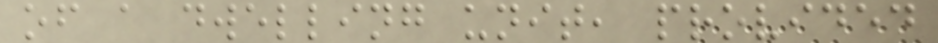of a dwelling unit, provided
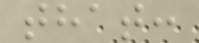that:
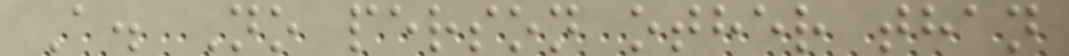A. No person other than
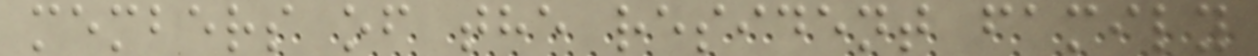members of the resident family
